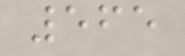565
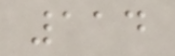114
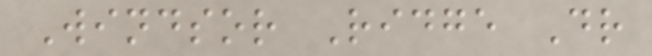Windsor Ridge Dr
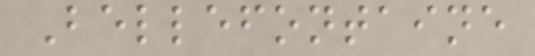Bellefontaine
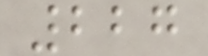227
